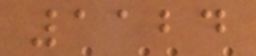1124
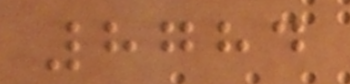8784
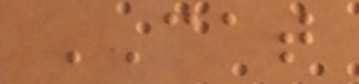CAT
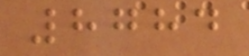8784
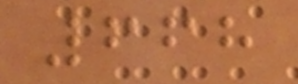668
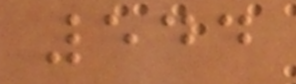544
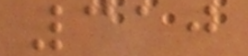310
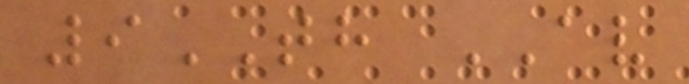9TH AV
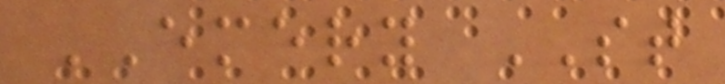EMERY ST
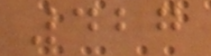427
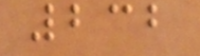232
